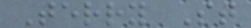Terry St
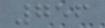756
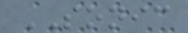SONIC
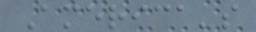America's
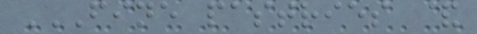FINE PASTRIES &
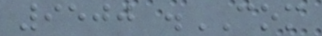9500 .COM
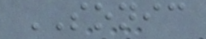SONIC
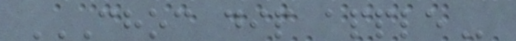CHOC DIP APPLE
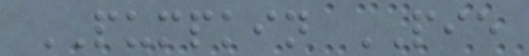PUMPKIN PIE
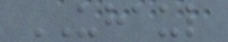UHAUL
